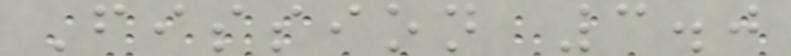Fission 3.0
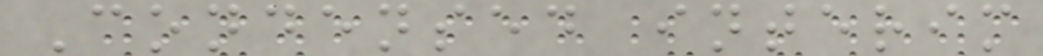Condensed interim
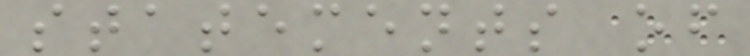statements of
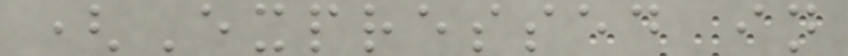(Expressed in
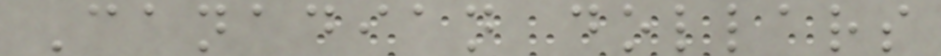Canadian dollars
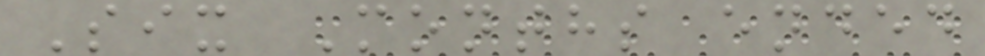Six Months ended
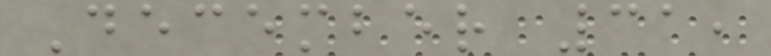December 31,
